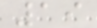19
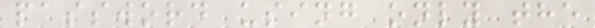password using only the
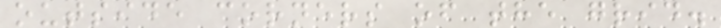outside corners of the grid.
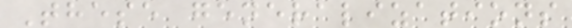These generalizations
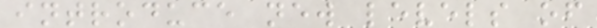introduce new levels of
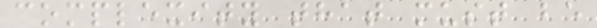complexity that must be
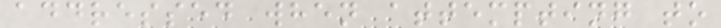addressed when attempting to
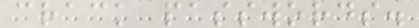crack passwords.
